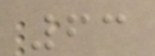63
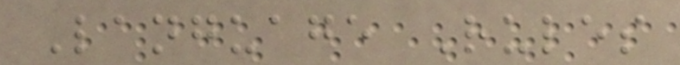Language Rules
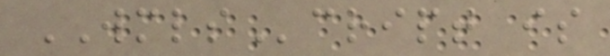WMLScript is
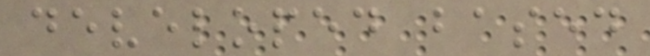developed based
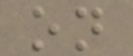on
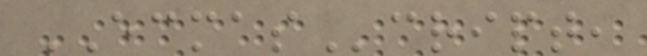ECMAScript,
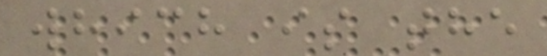which is the
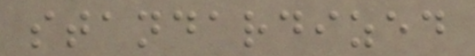standardized
